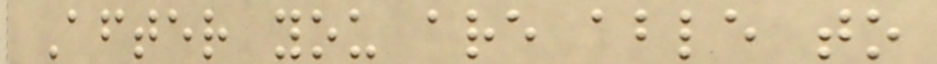After you are able to
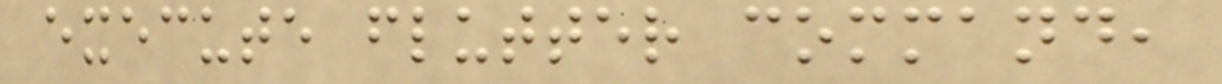execute flutter command,
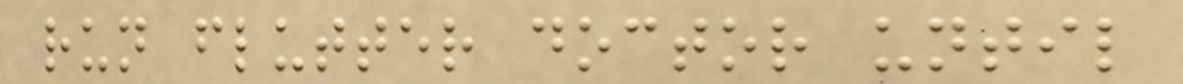run flutter doctor until
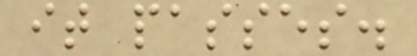it passes.
